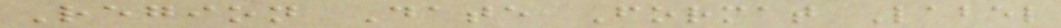Region Date Format Label
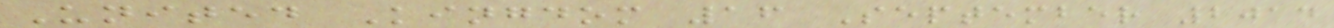United Kingdom 16 September 2014
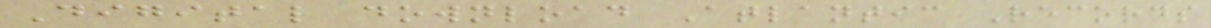Digital download Atlantic Records
